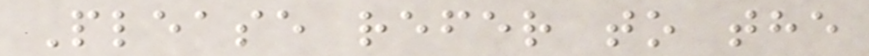Please refer to the
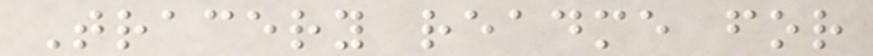Tracery readme for
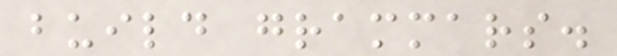build grammars.
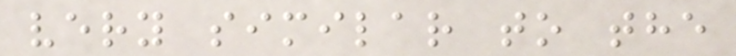very similar to the
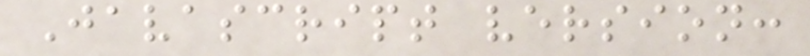Javascript version:
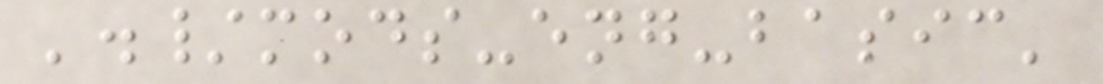'./mods-eng-basic'
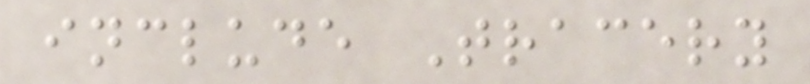include Tracery
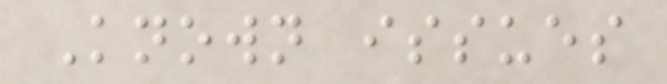Known issues
